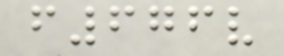f676v
